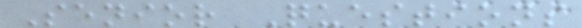Senior Questions
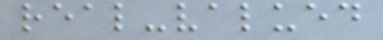real-valued
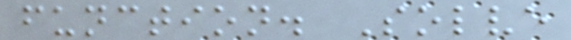function. Solve
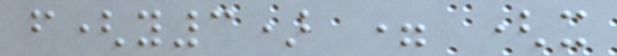f(y3) = (x
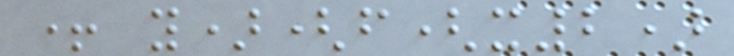+ y)(f(x2)
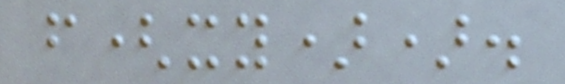f(xy)).
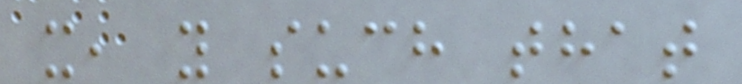x, y such that
